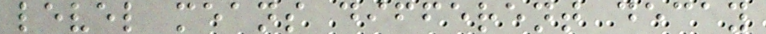level means different decay
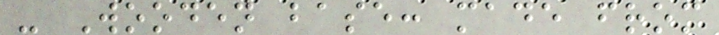- Wooden base: made from
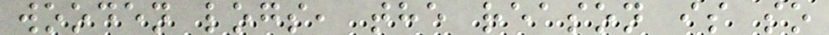wooden logs, the reason is so
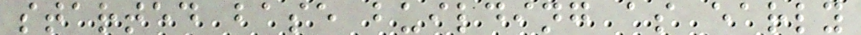started base building as early
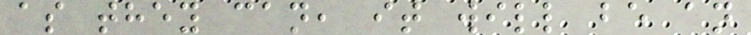as they can, it will be an
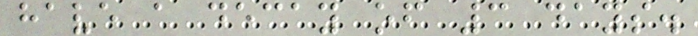have a decay of 3 days.
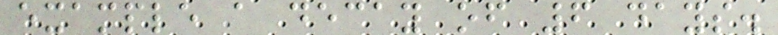example a decay of 6 days.
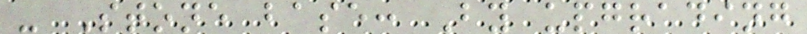- Stone base: By upgrading
